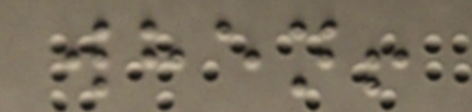when!
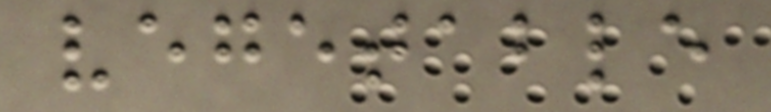vegetable
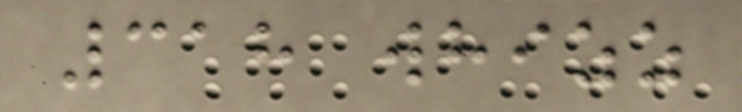318 whizz
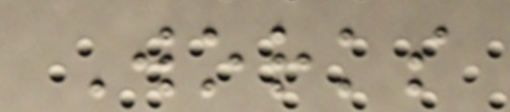Works
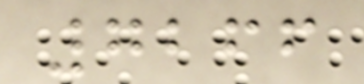7266
